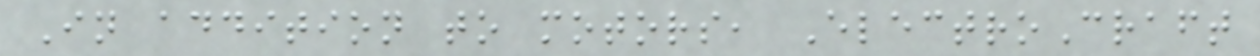In addition to motors, ElectroCraft
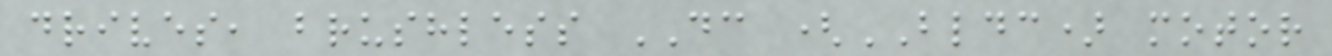drives, brushless DC (BLDC) motor
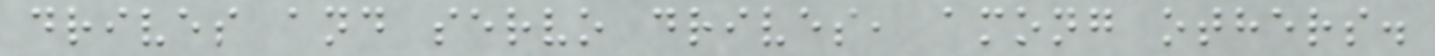drives and servo drives, among others.
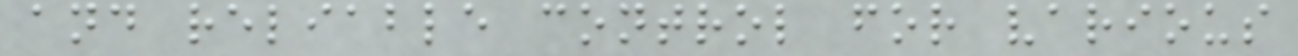and reliable control for various
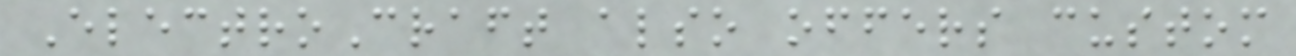ElectroCraft also offers custom
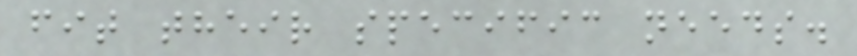fit their specific needs.
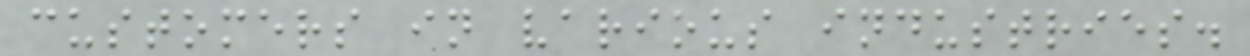customers in various industries.
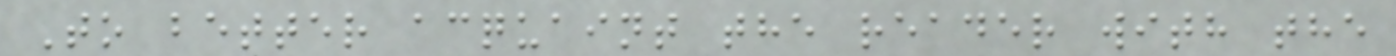To better acquaint the reader with the
